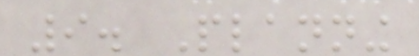9. Planning
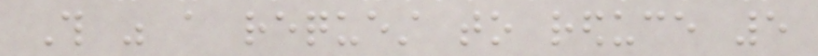This was a request to reduce 5
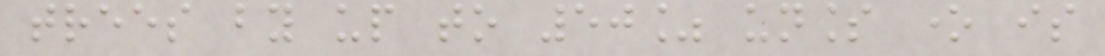trees by up to 50% unless one is
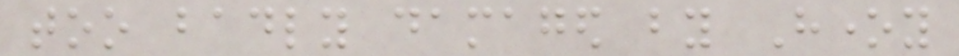too badly damaged by Honey
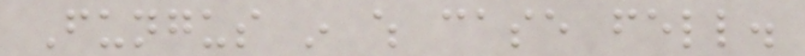Fungus in which case fell.
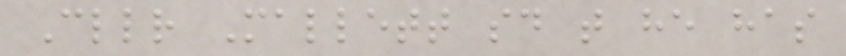Cllr Mallett said that he has
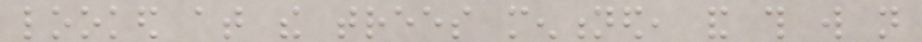looked at the trees mentioned, and this will not
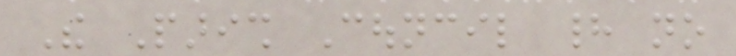The Parish Council had no
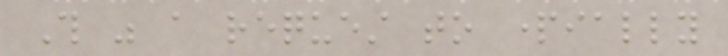This was a request to partially
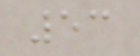53
